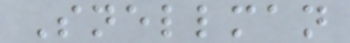Snellman
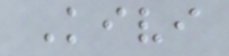Kivi
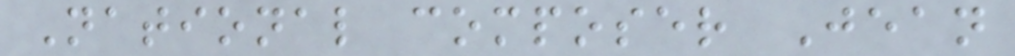National composer Jean
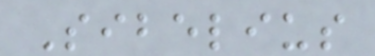Sibelius
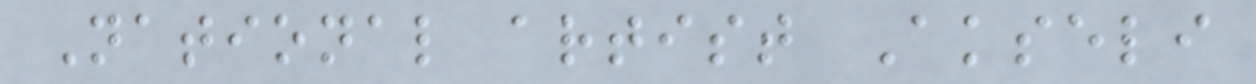National artist Akseli
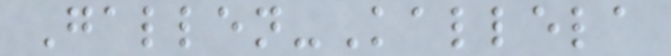Gallen-Kallela
